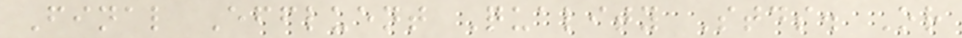Final Effluent Quality Stds. Or
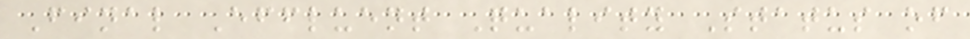Final Effluent Quality Status of
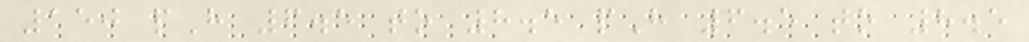150 pH 6.5 to 8.5 pH 6.5 to 8.5
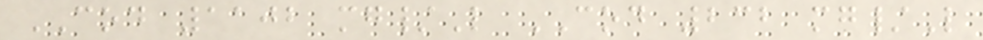COD 1102 mg/L COD 232 mg/L
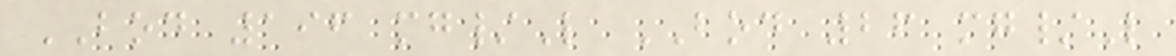BOD 196 mg/L BOD 26 mg/L
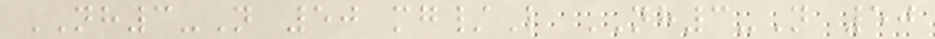NH3-N 50 mg/L NH3-N 50
